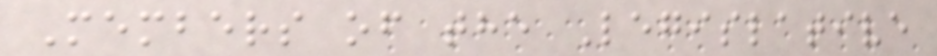Members of the Legislative
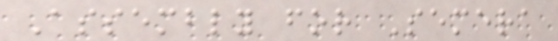Assembly for Semera
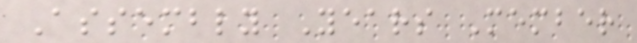Assembly Years Member
